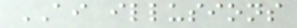AI illusions
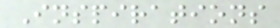Inspirations
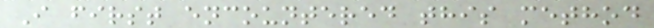I first encountered this method
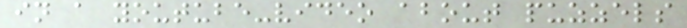in a youtube-video about puzzels
